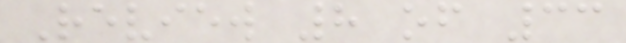Review 8 of 33
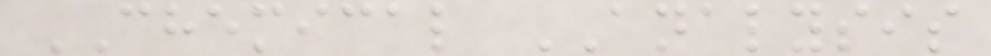CHEMICAL ANALYSIS
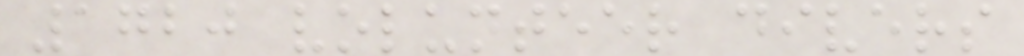1720 volunteer divers
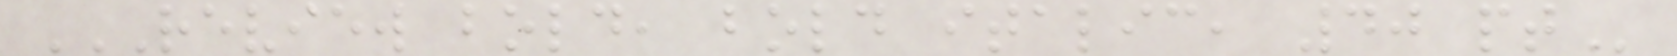REVIEW BOLD, BOLD ITALIC, 40 PT
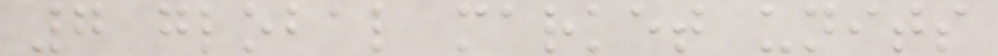7 global market units
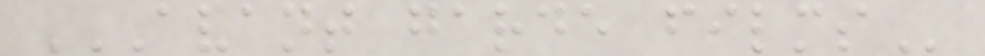AVANT GARDE FILMS
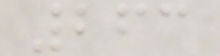263
